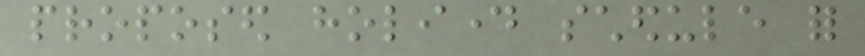proposed holiday schedule for
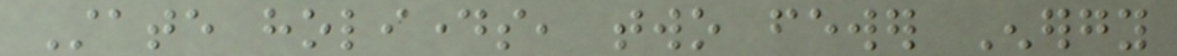State holidays, two fewer Energy
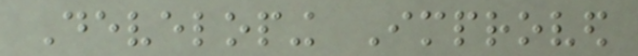Developing Improved
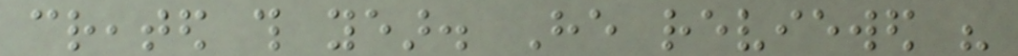created this year. He reviewed his
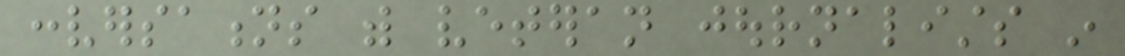conversations with veteran journalists in
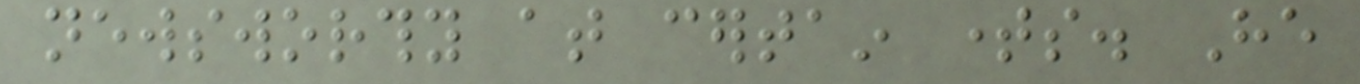newsworthy at certain times. He
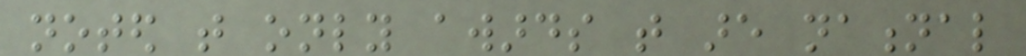noted that only awards that are national
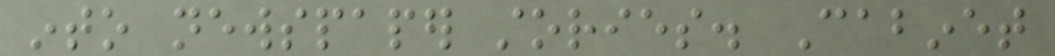into newspaper stories. Cabinet
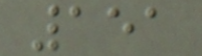151
